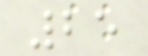25
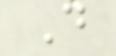D
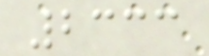2333
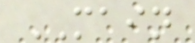MAIN
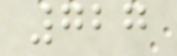727
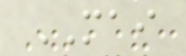MAI
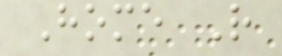Home R
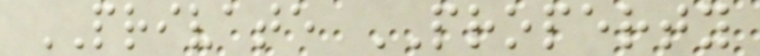PRIVATE PROPERTY
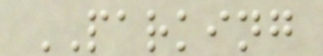PARKING
